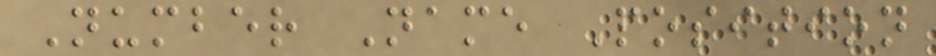Number Name Position
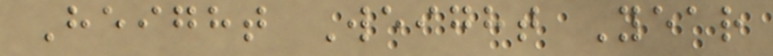Height Weight Year
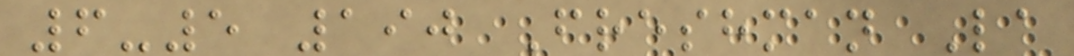6-5 190 Freshman La
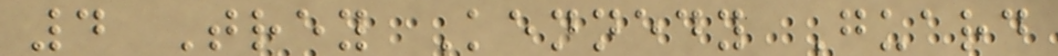4 Trey Kennedy Guard
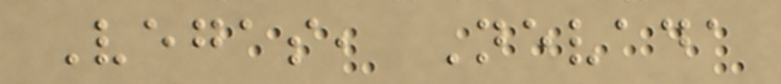Vegas, Nevada
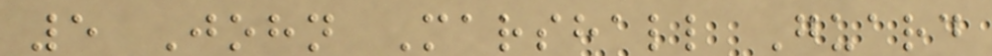5 John Marshall Guard
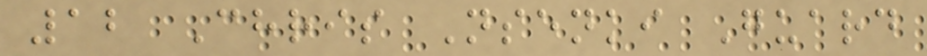12 Chris Nsenki Guard
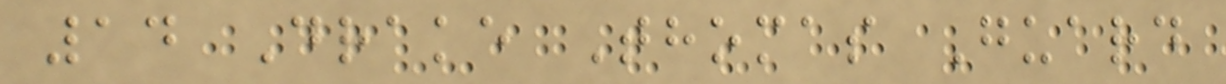14 Drake Thomas Guard
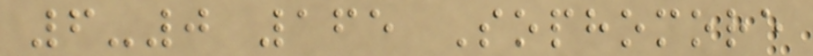6-0 165 Sophomore
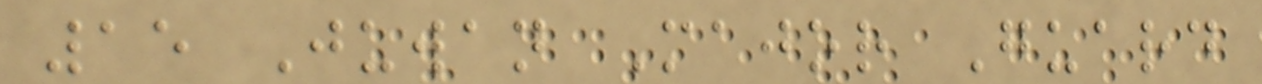15 Juwan Major Guard
